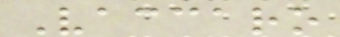Vaccaro
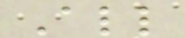All
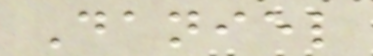Daniel
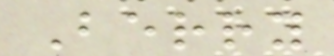Berry
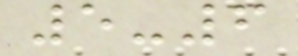5-6
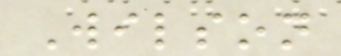Wilson
